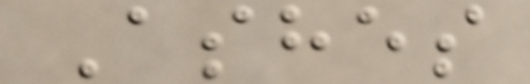Ashes
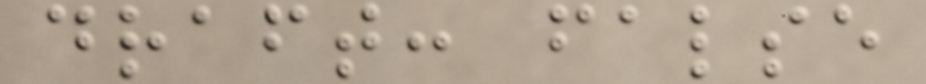draft: false
